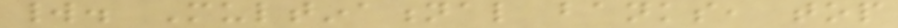world. Multinational banks, top
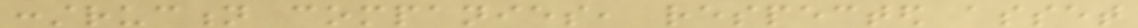construction companies, respected asset
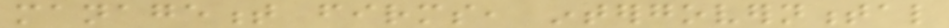management firms, intergovernmental
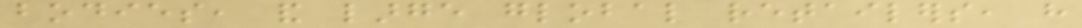bodies, and large global retailers, have
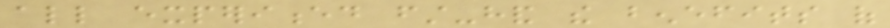all experienced first-hand the benefits of
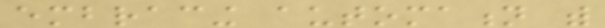embracing automation with
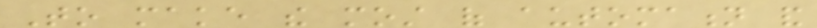To make the most of automation and
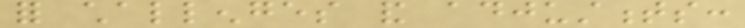for challenges and adjustments:
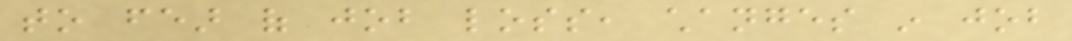to fear of job loss, changes in job
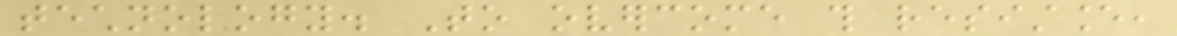technology. To overcome this resistance,
